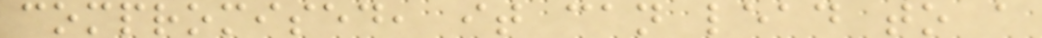compromised, it can lead to a
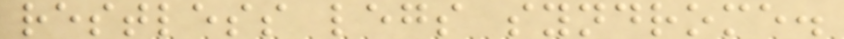restless legs syndrome.
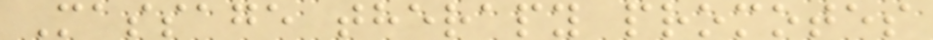Massage therapy promotes
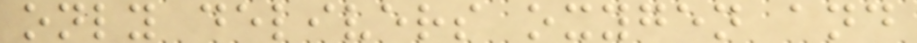only delivers oxygen and
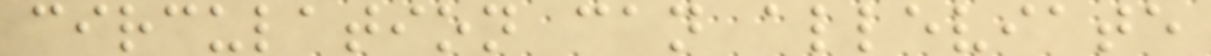circulation can alleviate
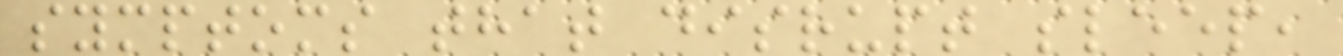symptoms that disrupt sleep,
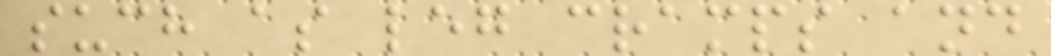such as leg cramps and
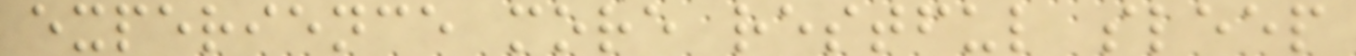experience more restful sleep
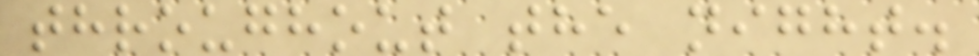throughout the night.
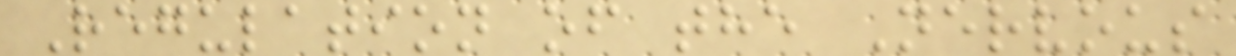Regulation of the Nervous
